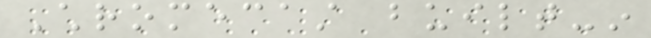Chromecast built-in
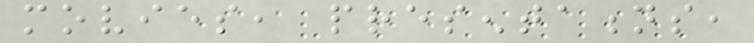movies, presentations,
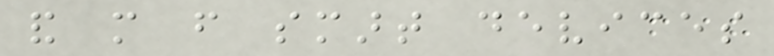and more from smart devices
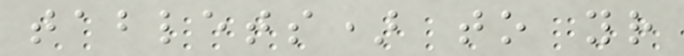tablets) to your
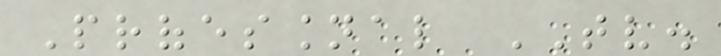Professional TV.
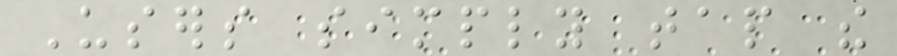Users simply tap the
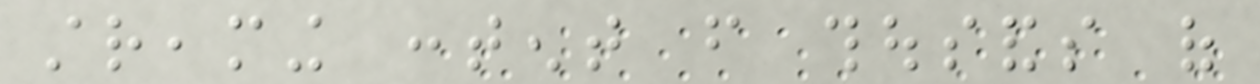streaming content from thousands of
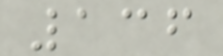136
